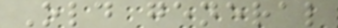Old general
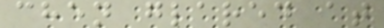chen glared at
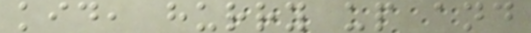kid, hurry up and
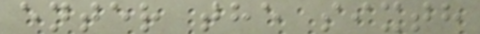enter the sixth
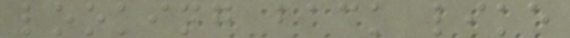looking back like
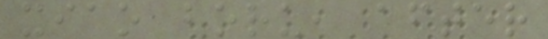xiao boru, after
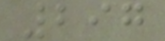297
